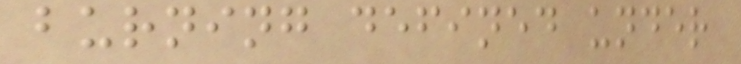burning defined under
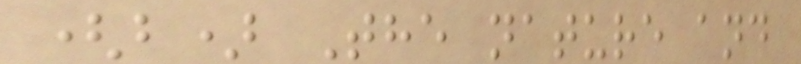(b) The nature and
